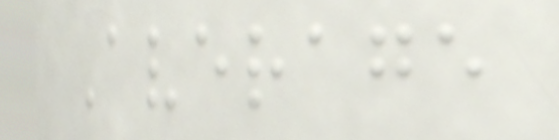Average
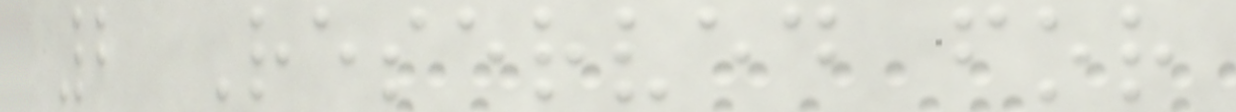2 Reserved for
